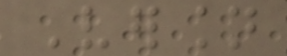Version
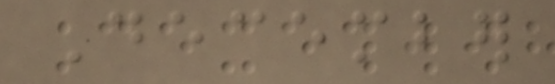December
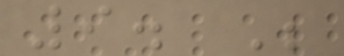9. Be
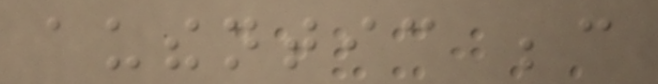authentic because
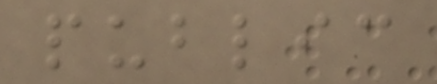public
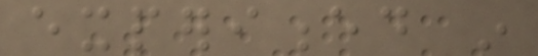experienced in
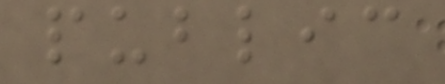public
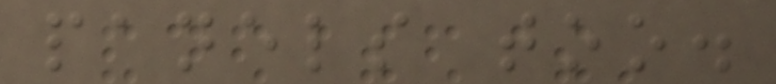panels too.
